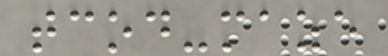tcod-maze
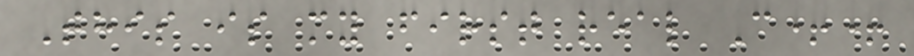This is my first real C++
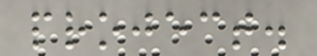project.
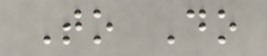To Do
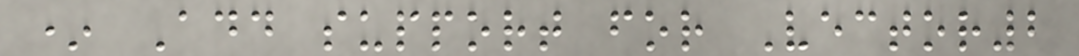* Add support for Vector2
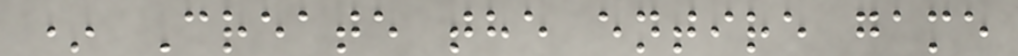* Create the entire game
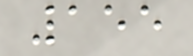155
